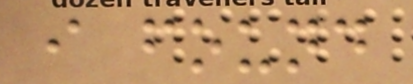i found
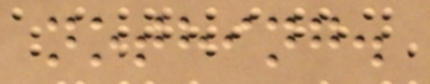nothing.
